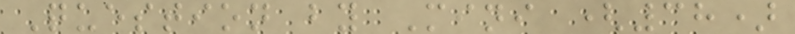Question by Mini (38)
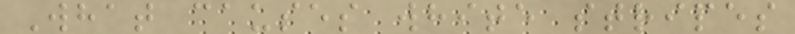What causes white stripes
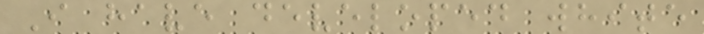I have developed white
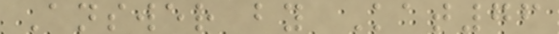Answer by Kat76
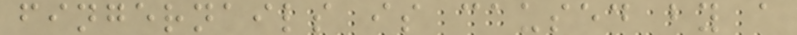fingernails is caused by a
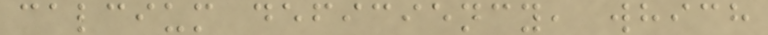calcium deficiency, which
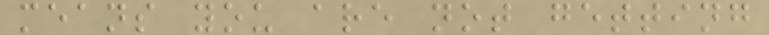means you are not getting
